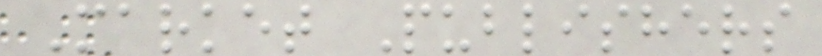Market Publishers
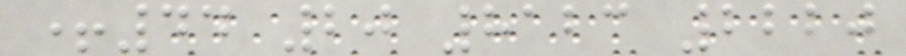+44 20 8123 2220
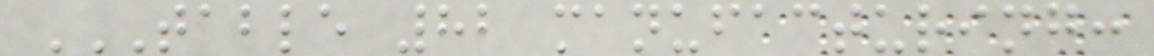TABLE 82 MANUFACTURING:
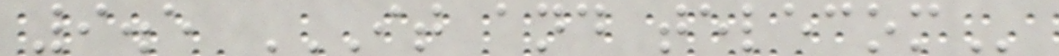9.5 IT AND TELECOM
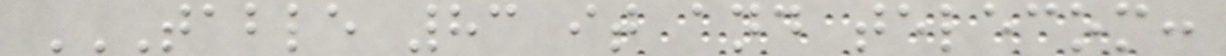TABLE 83 IT AND TELECOM:
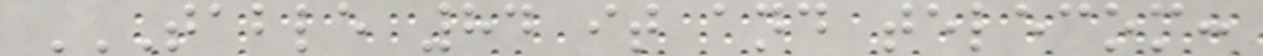TABLE 84 IT AND TELECOM:
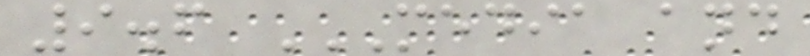9.6 MEDIA AND
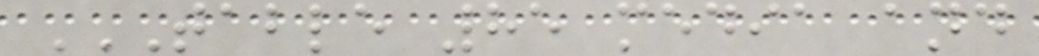TABLE 85 MEDIA AND
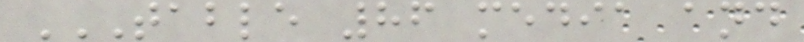TABLE 86 MEDIA AND
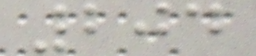204
